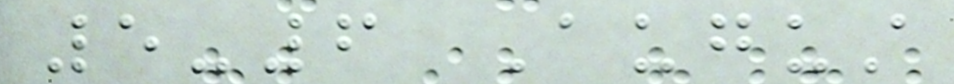5-6 August
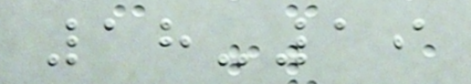18-19
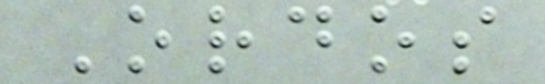Ordos
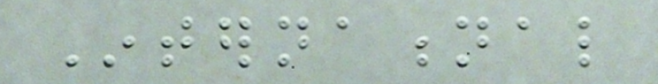International
